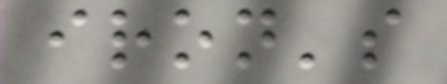iron's
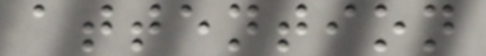attention
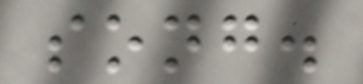song.
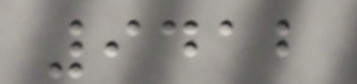9412
